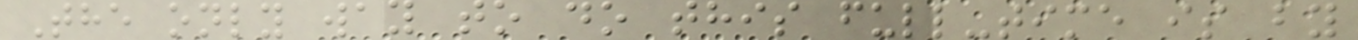The only way to do this full-time is by
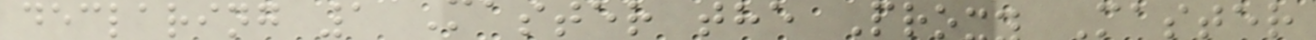declaring 1 Master the Proxy Master
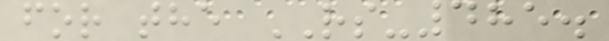for the RS-485.
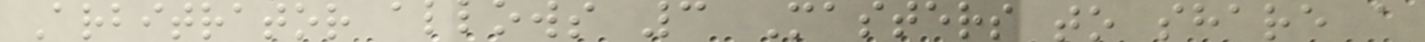Arbitrator allows 3 Masters to share a
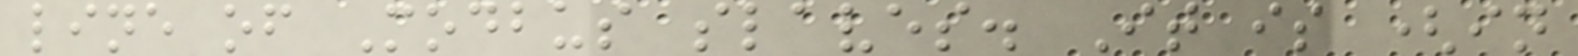line of Modbus slaves. It is (in
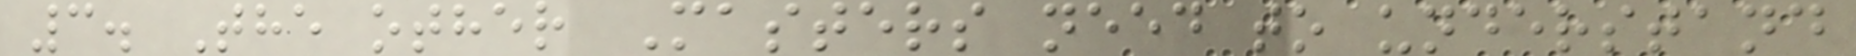3. The other Masters need to understand
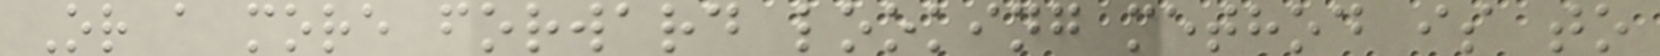Or a more forward looking method is to
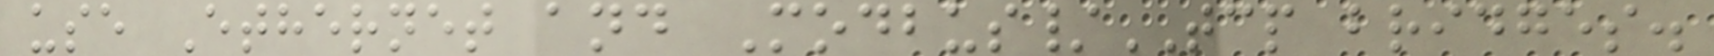use Ethernet and Modbus/TCP bridges.
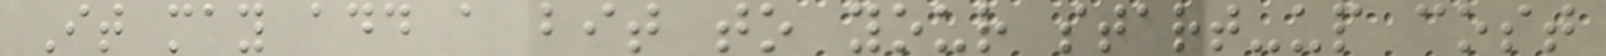It may add a bit to your start-up cost
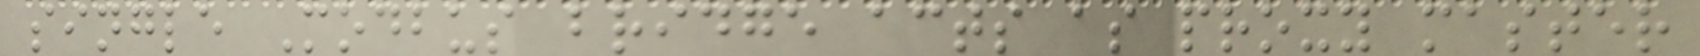single Modbus bridge acts as proxy master
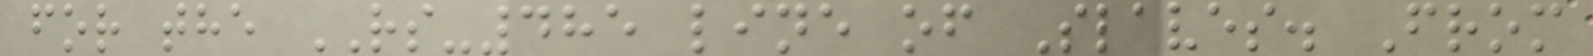for the RS-485 line of Slaves. From
